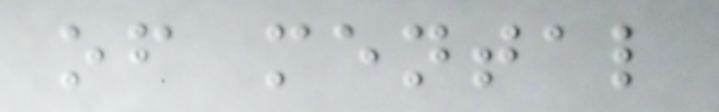of mental
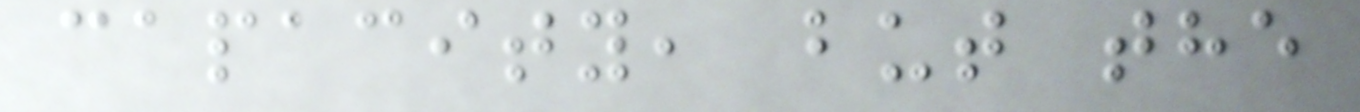capacity, but the
